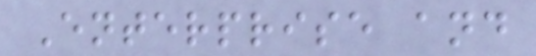Enterprise and
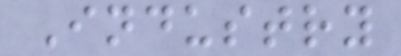Industry
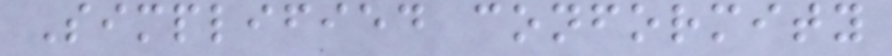Simplified conformity
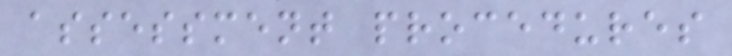assessment procedures
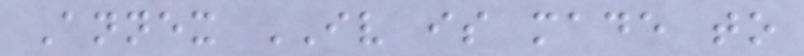Annex IV is made to
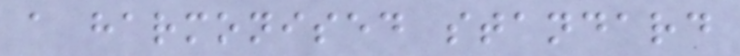a harmonised standard
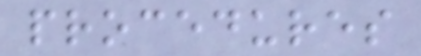procedures
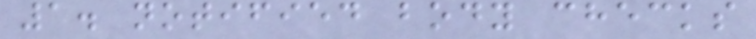1. notified body checks
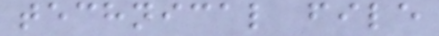technical file
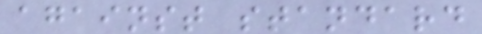against standard
